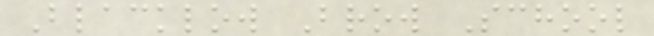Blacklow Brow School
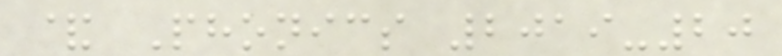& Phonics 2019-20
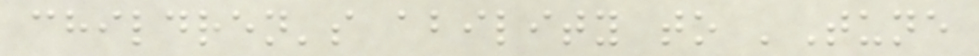children's ability to 'Tune
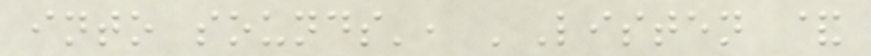into sounds', 'Listen &
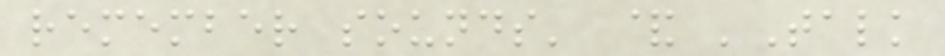remember sounds' & 'Talk
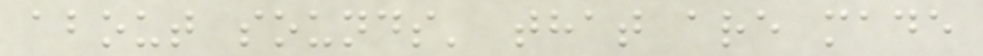about sounds' that are made
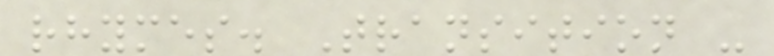rhymes. Transition -
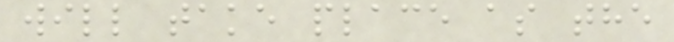will take place as the
